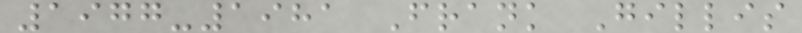1977-1981 Frank Gillis
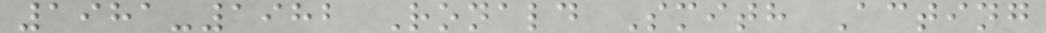1981-1982 Ronald Smith Acting
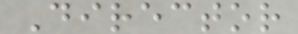Director
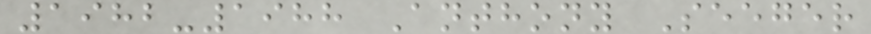1982-1988 Anthony Seeger
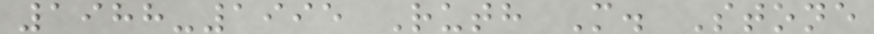1988-1995 Ruth M. Stone
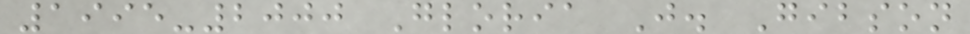1995-2000 Gloria J. Gibson
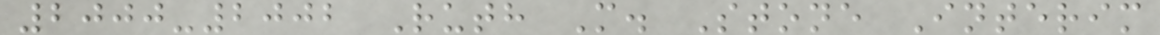2000-2002 Ruth M. Stone Interim
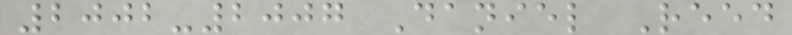2002-2007 Daniel Reed
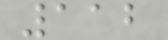112
